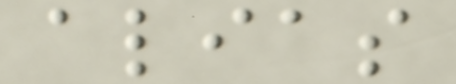alias
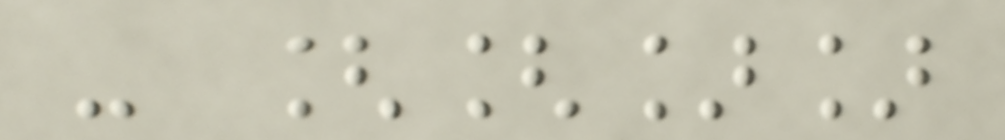- [[]]
